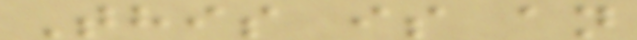This is an
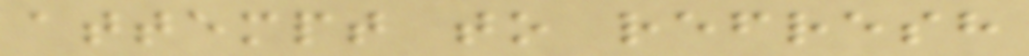attempt to refresh
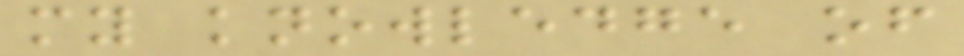my knowledge of
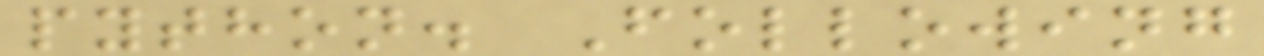python. Following
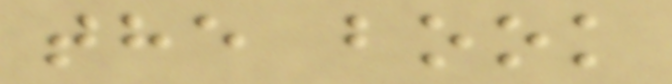the book
